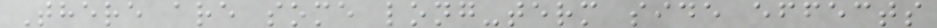There are some long-term side effects
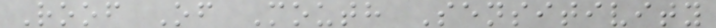Roof Of Mouth Sensitivity
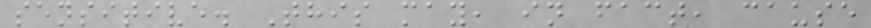sensitive. This may, in fact, cause
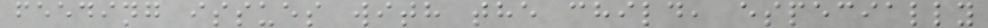feeding issues with the child, especially
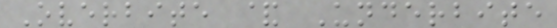Overbite & Underbite
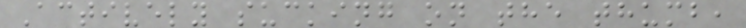Actively sucking on the thumb,
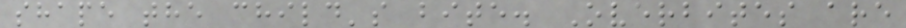shape the child's bite. Overbites are
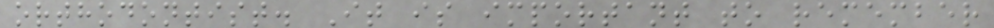orthodontist. It is important to remember
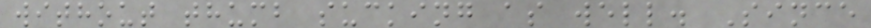without thumb sucking as well. Since
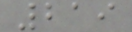219
